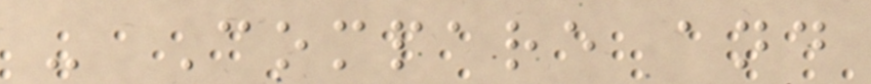- Compare and
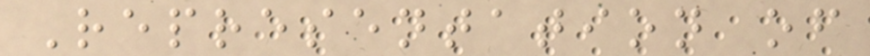Representation of
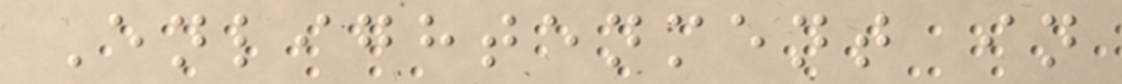Enlightenment in
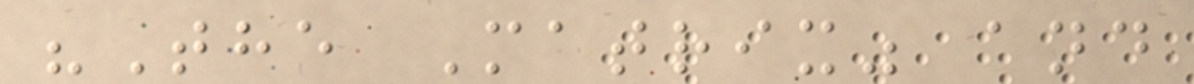"The Matrix" and
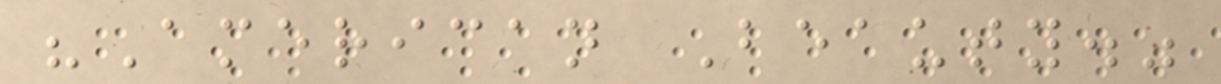"American Beauty."
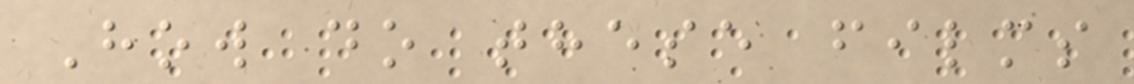How do these films
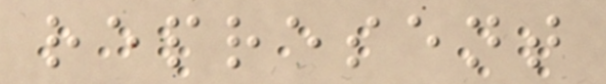represent
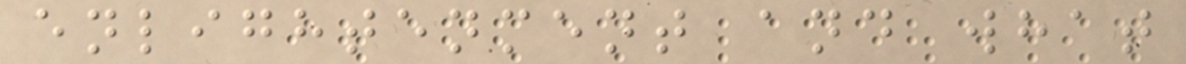enlightenment and what
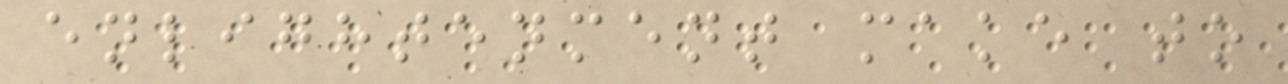enlightenment make to
